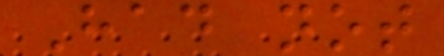Had not
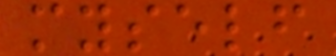myself
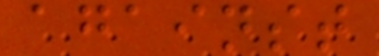against
